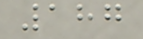187
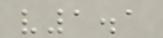v1.1
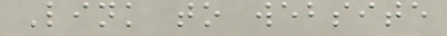Link to website
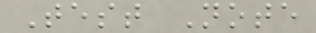Test Note
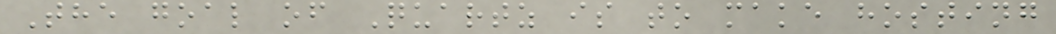The goal of Quartz is to make hosting
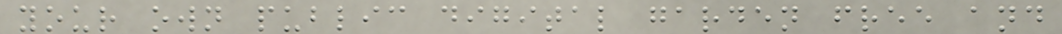your own public digital garden free and
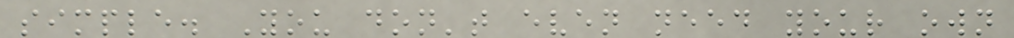simple. You don't even need your own
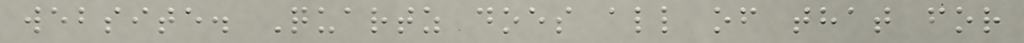website. Quartz does all of that for
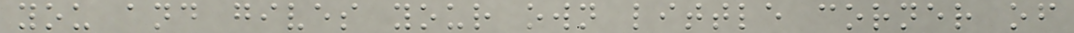you and gives your own little corner of
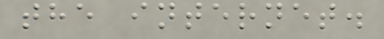the internet.
